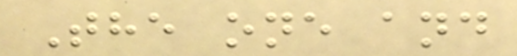The one and
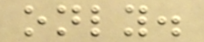only.
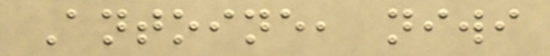Antoine, niwi
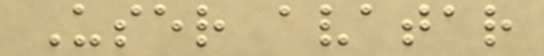User avatar
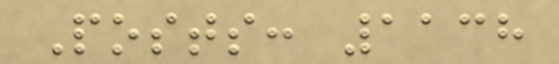Posts: 1138
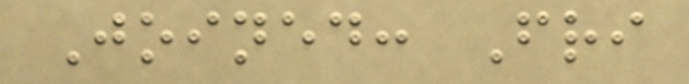Joined: Fri
